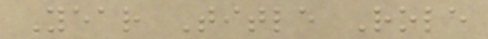Year Title Role
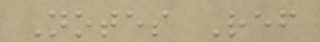Notes Ref
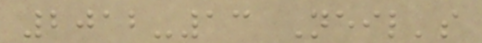2012-13 Neil's
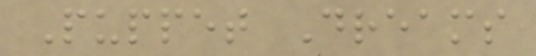Puppet Dreams
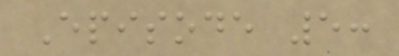Episode 5:
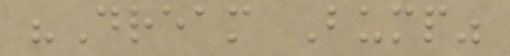"Dream Bump"
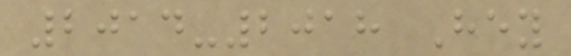2014-2018 Hey
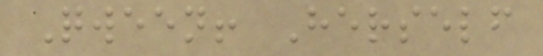Qween! Herself
